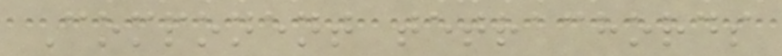Component tetrachords
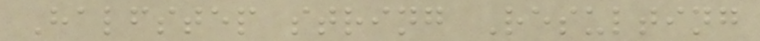Halfstep string Resulting
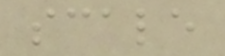scale
